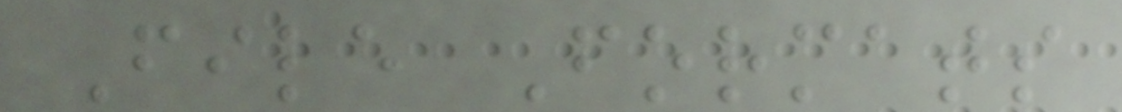File Formats
